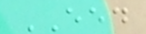EED
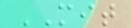MIT
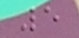5
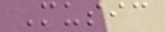Music
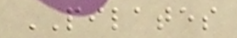PILATES
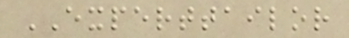EXPERTTAILOR
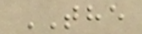THE
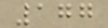177
